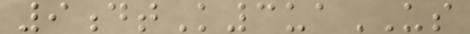9dtK3uaUS
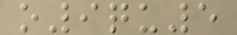o9qu5
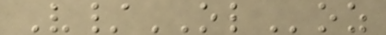V/OLoz
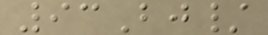93Bj/
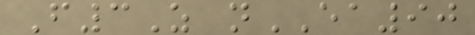F3Z nEA90
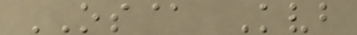OS@ Kvb
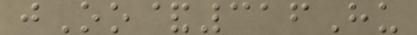jOo&316Hu
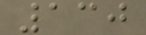130
